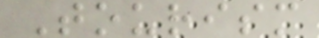Tourism
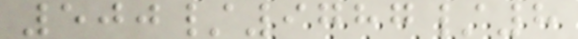500/9787/8
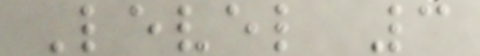Level 3
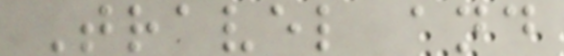Travel and
